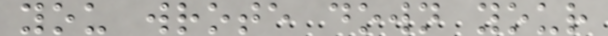you wrote down your
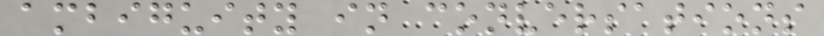ambiguity in conversations
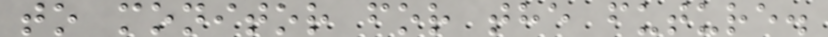to monitor for the future.
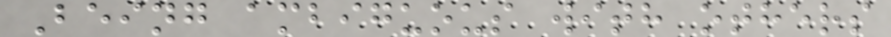Being ambiguous with others
